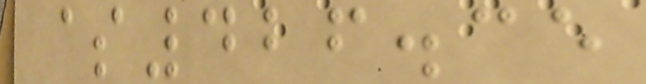$426.35
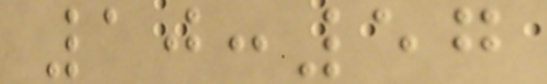10:57
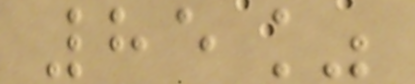85%
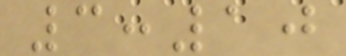3:10
